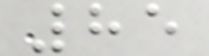85
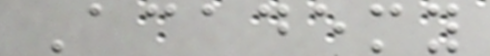Academy
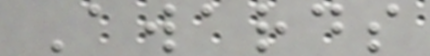Awards
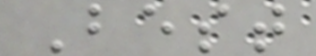Best
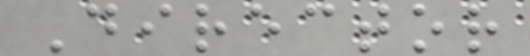Director
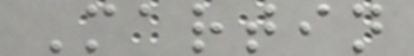Martin
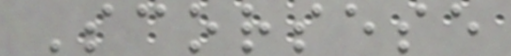Scorsese
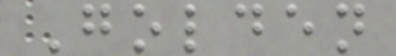Golden
